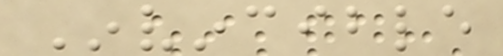Invincible
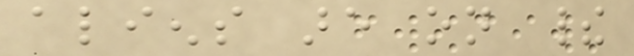aliens are on their
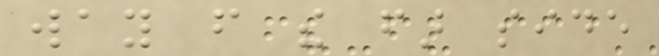way from the far side
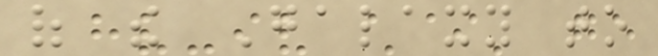of the Galaxy to
